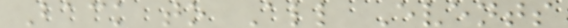Back to All Events
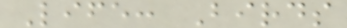Life: Birds
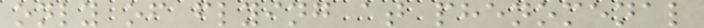only of flying at phenomenal
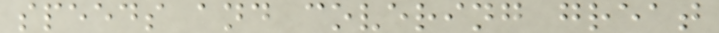speeds and covering great
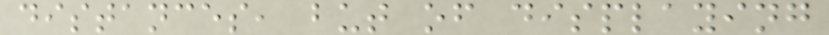distances, but of displaying
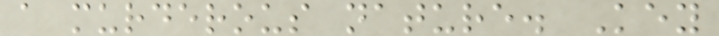a murderous nature. Key
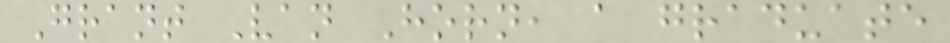Grant Van Horn, a graduate
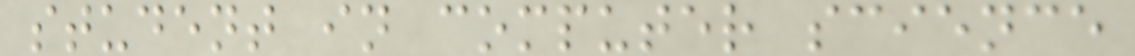student in computer science
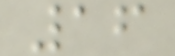16
